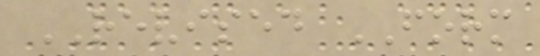REVISED FORM
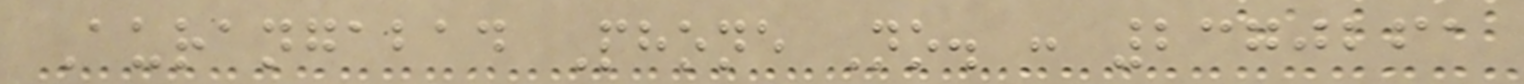Aurangabad Phone No. : 2370261
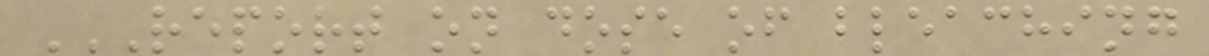REPORT ON DOSE OF BLEACHING
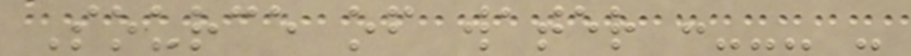Source of water :--- -
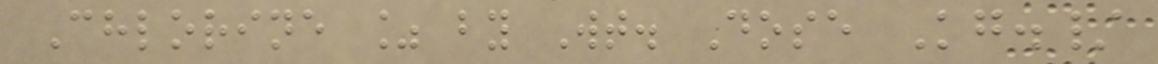Chlorine % by Wt. Dose Kg./
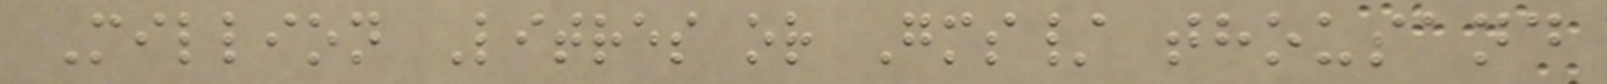Million Litres or Gms/ thousand
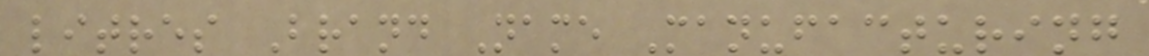litres Brand Name Manufacturing
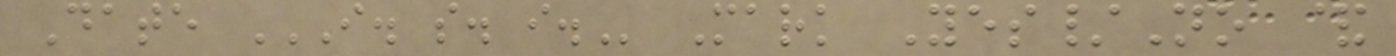Date I. S. I. Mark Yes/No &
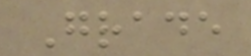Grade
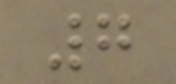7
